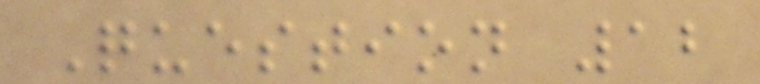Question 12
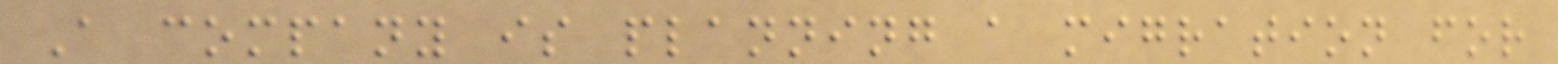A company is planning a migration for
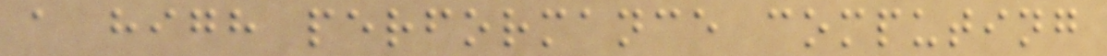a high performance computing
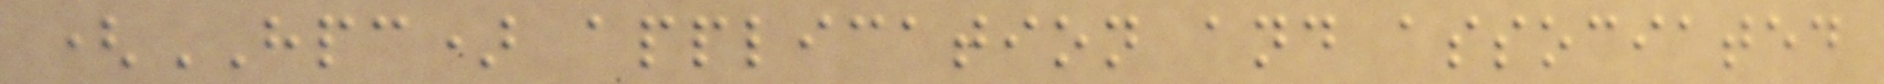(HPC) application and associated
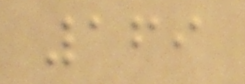169
